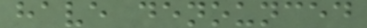have denounced
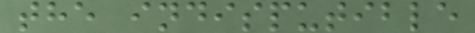the indisputible
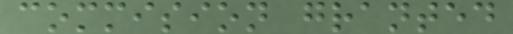commision granted
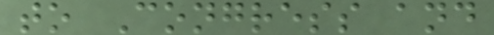to Congress and
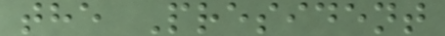the President
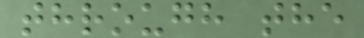through the
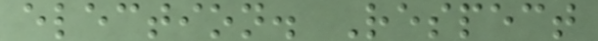election. Respect
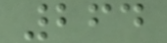264
